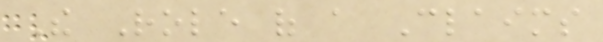The Role of a Claims
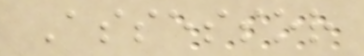Assessor
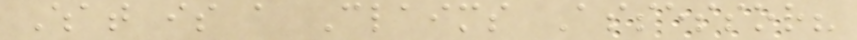What is a Claims Assessor?
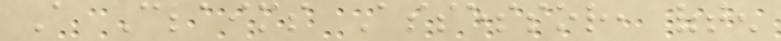A Claims Assessor, often
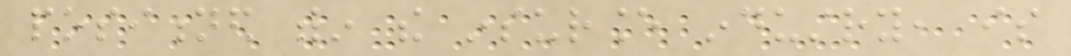positioned within the insurance industry, is
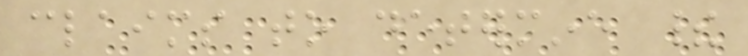claims to determine their
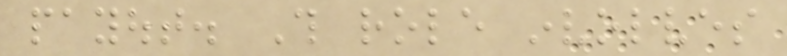payout. This role involves
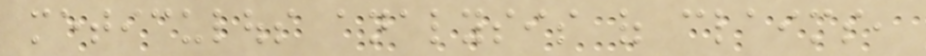meticulous analysis of claims,
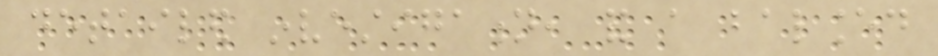detailed investigation, and a balanced
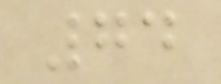74
